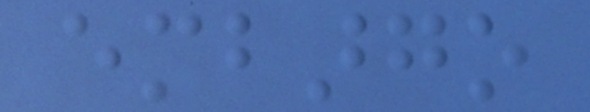embargo
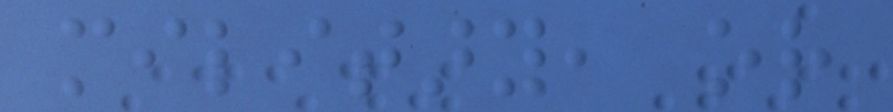military, or
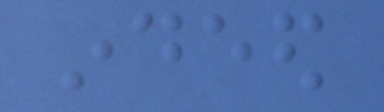indeed
